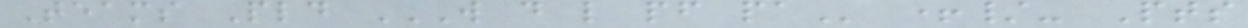Teams Pld W D L PF PA +/- Pts
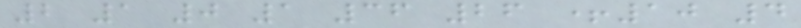2 1 0 1 36 26 +10 4
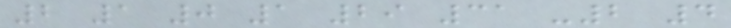2 1 0 1 29 31 -2 4
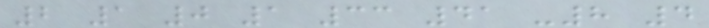2 1 0 1 33 41 -8 4
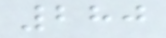280
